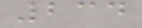234
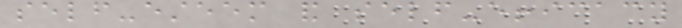self-esteem and self-efficacy
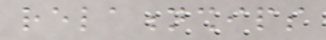relationships
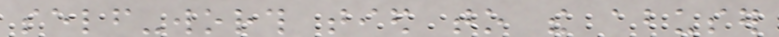self-worth tied to the abuser
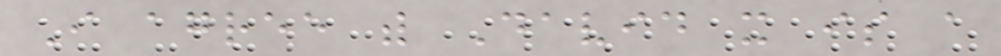I agree with David it is a
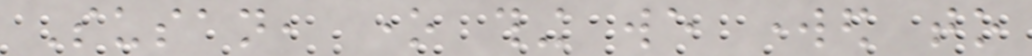Susan, one thing we worked to
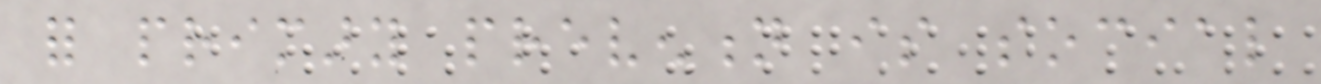for primary prevention is social
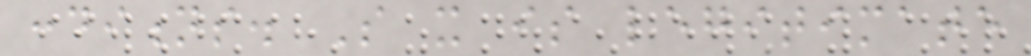conditions. So it is legitimate
